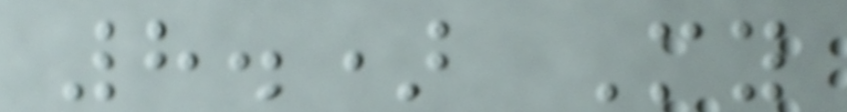8.) My
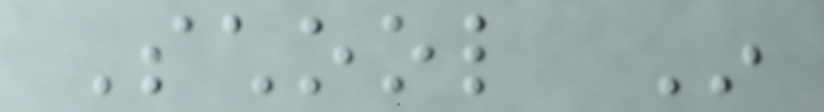School In
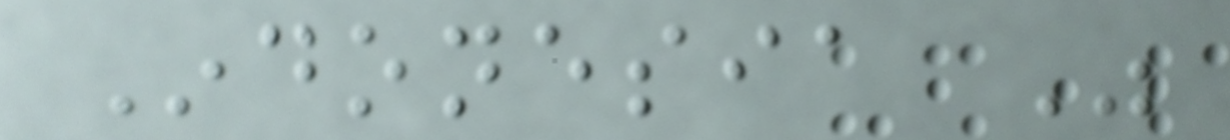Indonesia Was
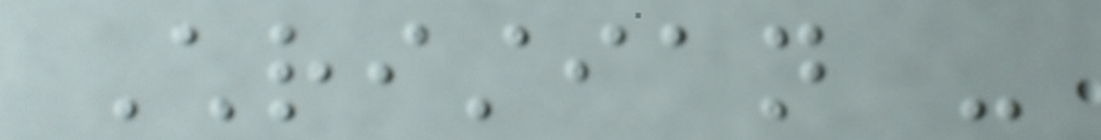Christian -
